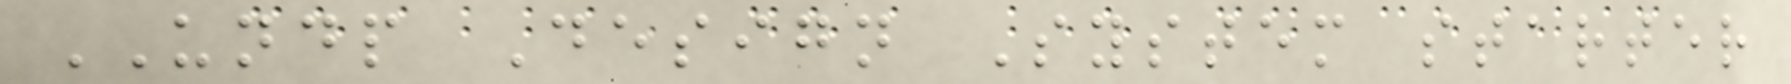UNDP Design System starter
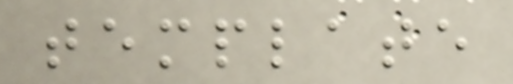template
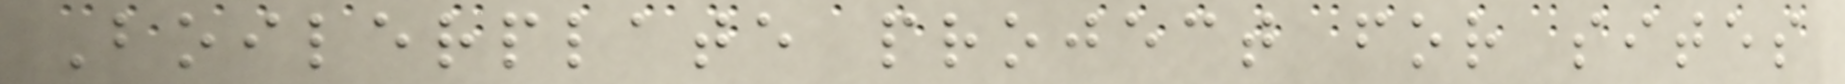Boilerplate project for sites
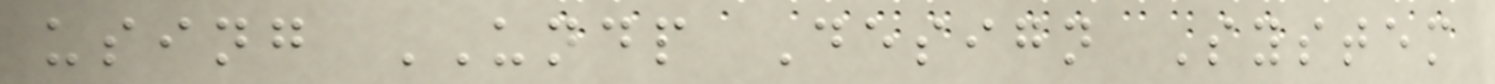using UNDP Design System
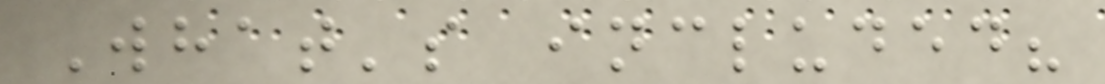What's included?
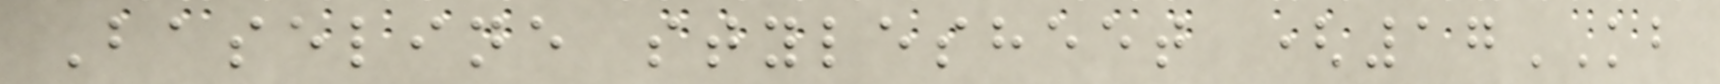Baseline stylesheet (17KB
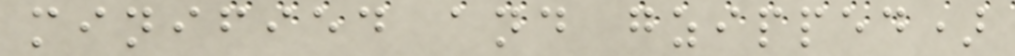minified and gzipped)
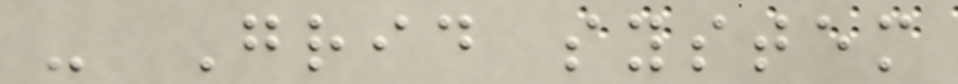- Grid system
